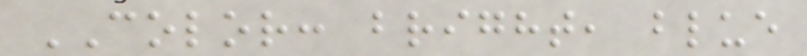COLOR: bright, blue
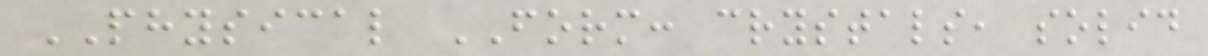PHYSICAL FORM: crystals, solid
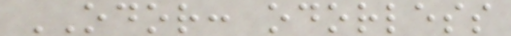ODOR: odorless
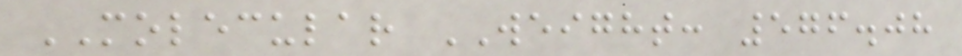MOLECULAR WEIGHT: 576.08
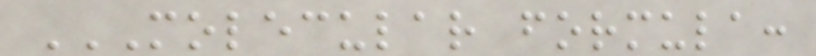MOLECULAR FORMULA:
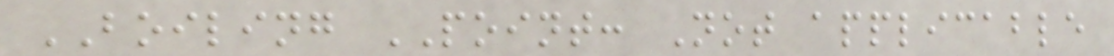BOILING POINT: Not applicable
